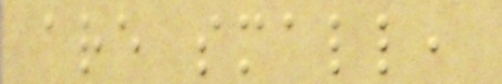are small,
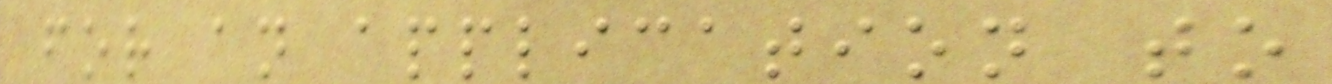for an application to
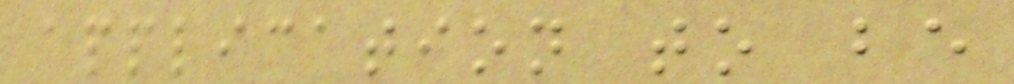application to be
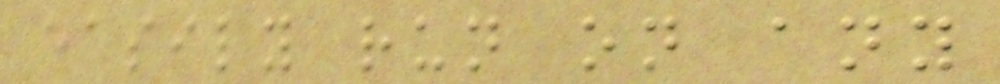easily run on any
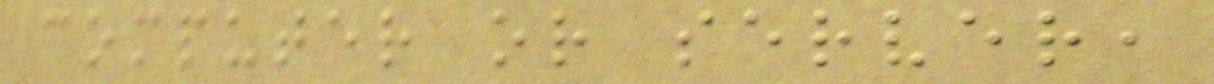computer or server,
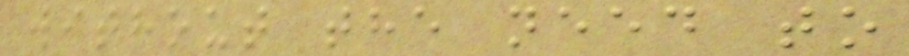without the need to
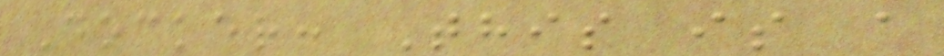Docker: This is a
